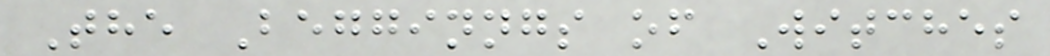The Begginngs of Witches
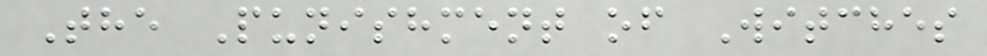The Punishment of Witches
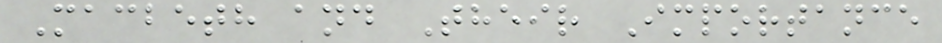Macbeth and Their Importance
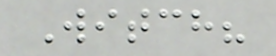Witch?
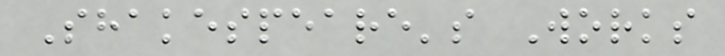Shakespeare's Works
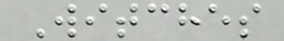Witches
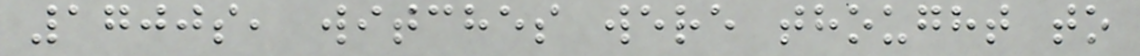1700s, witches were thought to
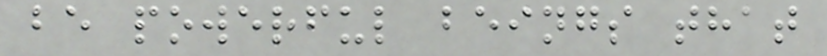be powerful beings that
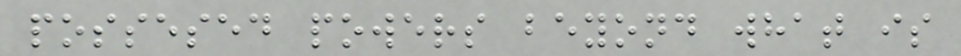possesed powers beyond what is
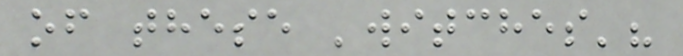of these 'witches'?
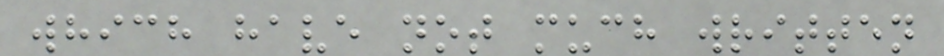which have not much written
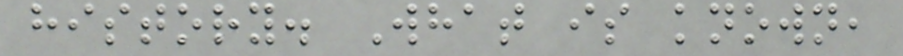history. What is known,
